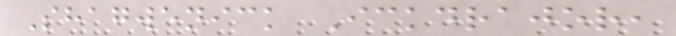Shagwenick Ickdrajor,
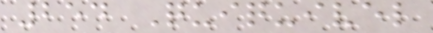254 Quiquivel
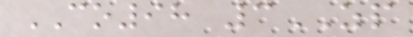CO98 3ZP
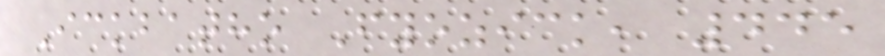Ickbatho Fyozick, 445
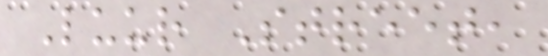Luur Street,
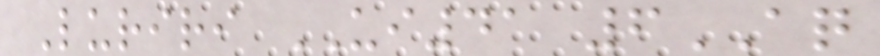Luriri UI41 6AQ
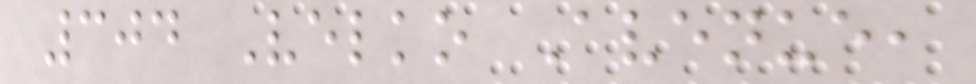304 Velko Avenue,
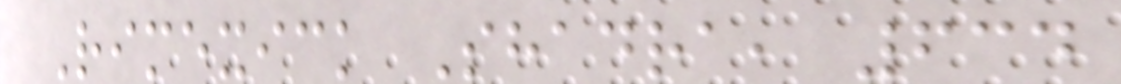Rimexick Shadra, 634
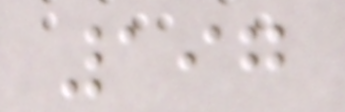197
